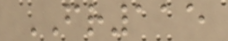FR115
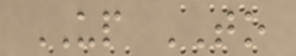UP TO
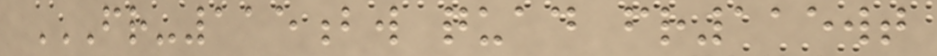FR-115BW QUAD FR115WT
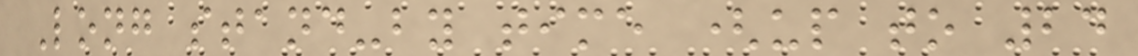Long stand-by time (up to 24
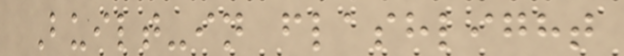Built-in flashlight
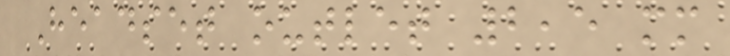Headset outlet 2,5 mm
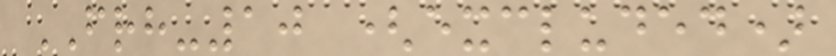FRH-10 (excluded)
